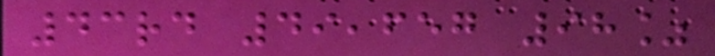43rd 49,657 98%
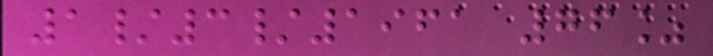1/3/1961 76%
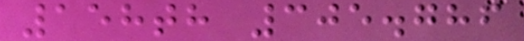158th 305.786
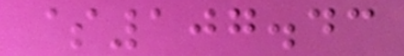$107.43
